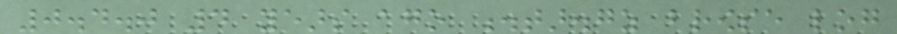0.4.0 4 years ago .tar.gz browse log
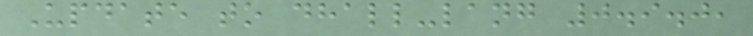Update to dhall-lang 0.9.0,
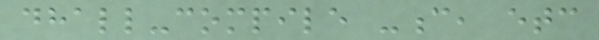dhall-compile -c, etc
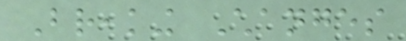Breaking Changes
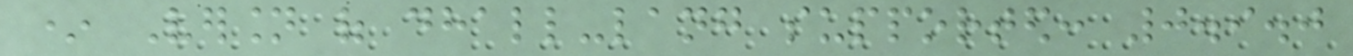* Version of dhall-lang supported: 0.9.0
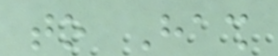to Hash
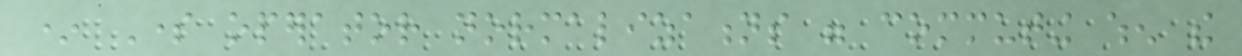* Some operator normalizations were commuting when the
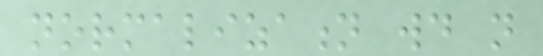normalization would not
